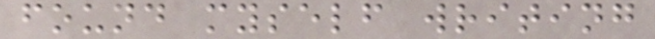found myself writing
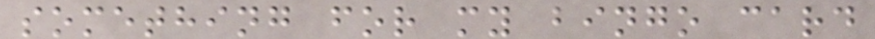something for my bingo card
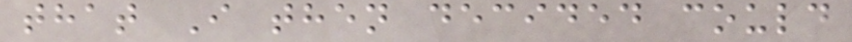that I then decided could
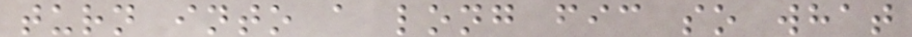turn into a long fic so what
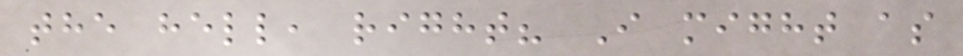the hell, right? I might as
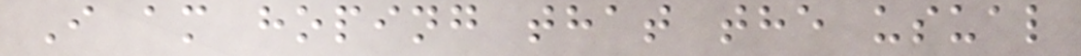I am hoping that the usual
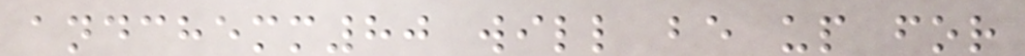andchemm80 will be up for
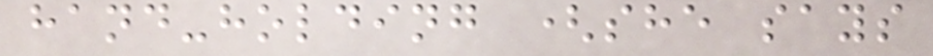hand-holding (she says
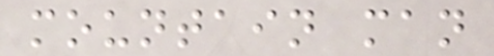mountain man
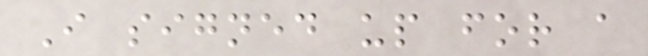I signed up for a
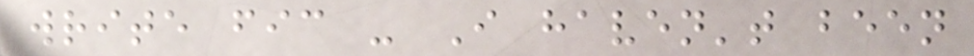write fic - I haven't been
